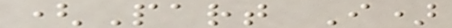(Part I)
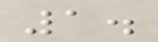1.
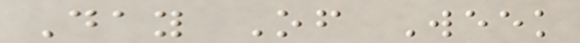Day Of Week
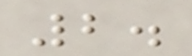2.
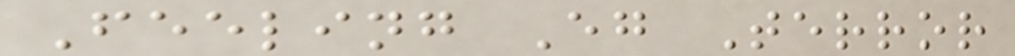Feeling Eg Terror
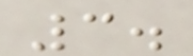3.
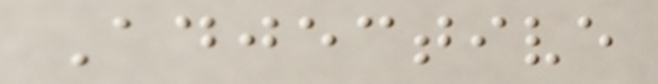Adjective
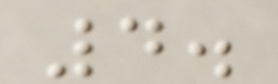4.
